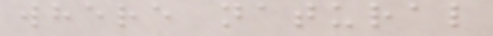where natural
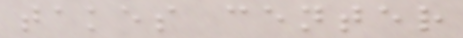takes center
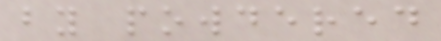by powdered
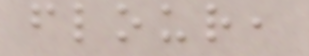flour,
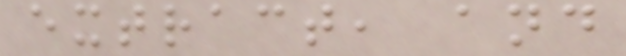extract, and
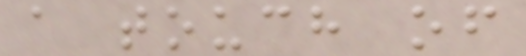a touch of
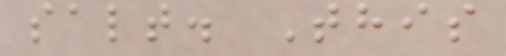salt. This
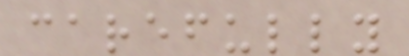carefully
